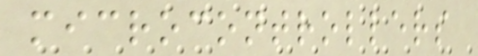microcontrollers
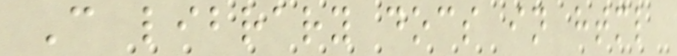C library docs in html
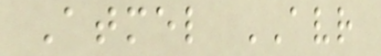Atmel AVR
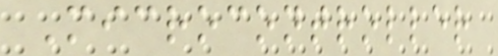Microcontroller
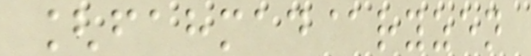[fahmad@ryzen
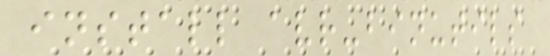install avr-binutils
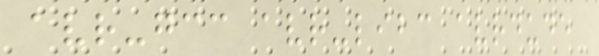avr-gcc avr-libc avrdude
